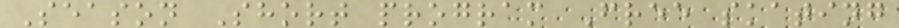Season Short program Free skating
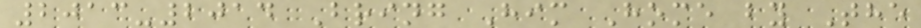2013-2014 Bring Him Home by The
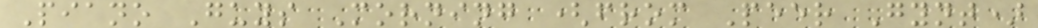Piano Guys Morning (from Peer Gynt)
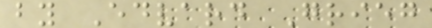by Edvard Grieg
